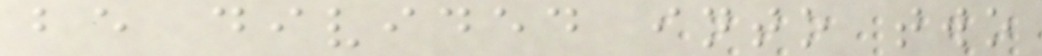be divided into two
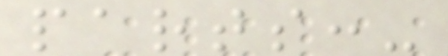parts:-
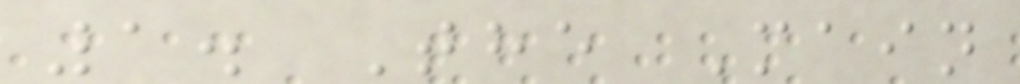1. The Main
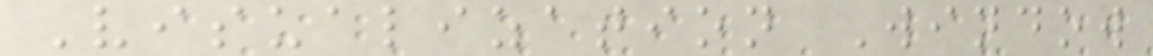Visualization Window
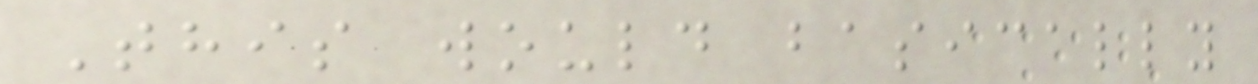This would basically
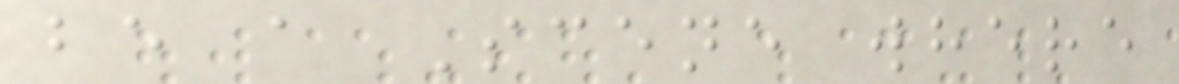be a Scene where
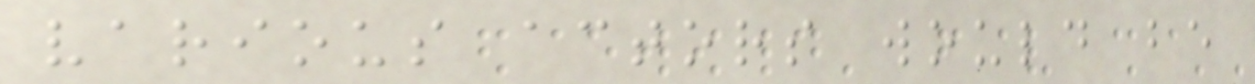various actors would be
